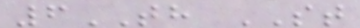6TH ST
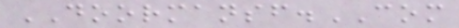DOORMANSF.COM
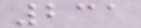231
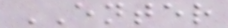ENTER
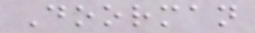Doorman
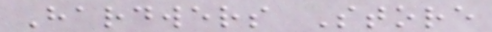Hardwers Store
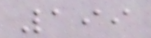199
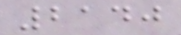2140
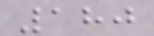180
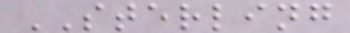STERLING
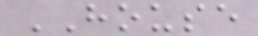HOUSE
